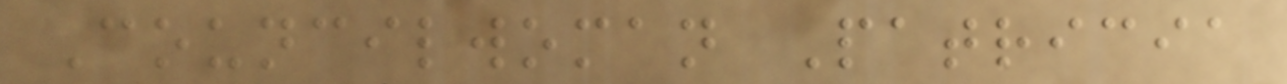Councilwoman Patricia
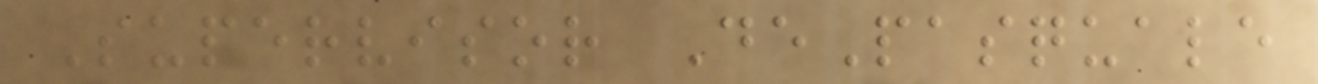Supervisor DePasquale
